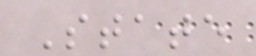State
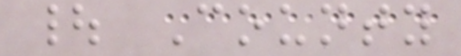| County
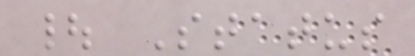| Status
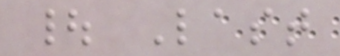| Last
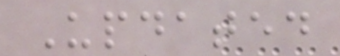Updated
